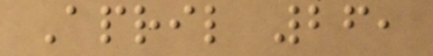April 26,
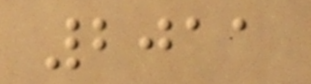2011
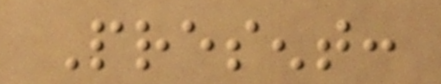Present:
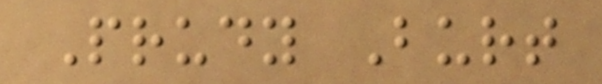Prudy Burt
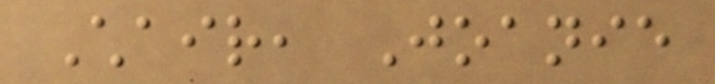Chair, Joanie
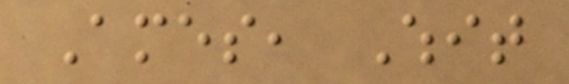Ames, Whit
